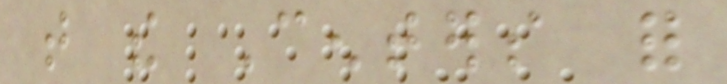that the Centers for
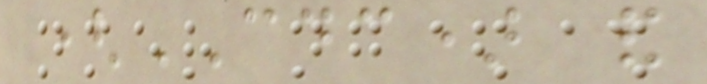(CDC) and
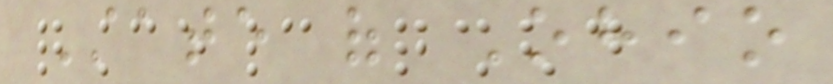State of Ohio
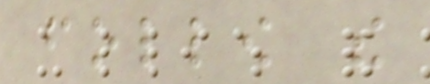follow the
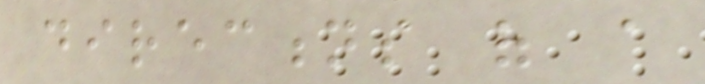directions of a
